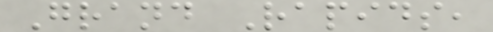Grand Rapids,
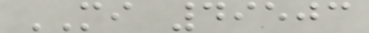MI 49503
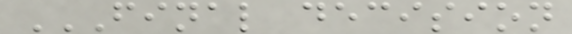FINAL DECISION
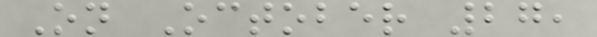On October 27,
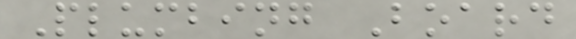Plumbing Board
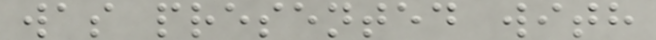was presented with
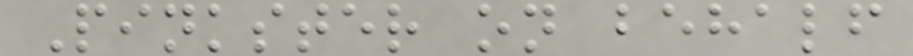Pinkster on behalf
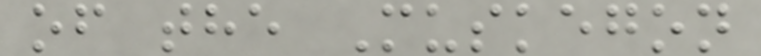of the Muskegon
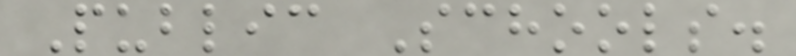Public Schools.
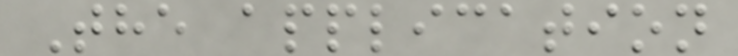The application
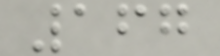167
